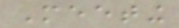Meeting
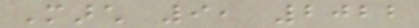March 9, 2022
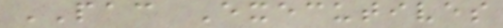PAC Executives
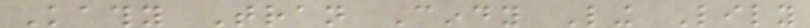Kathy Tran Cindy Ling Lily
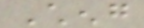Cheng
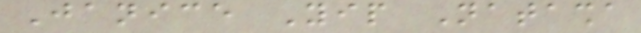Janice Yip Natasha
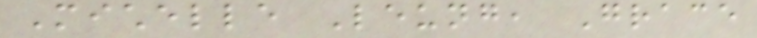Michelle Leung, Grace
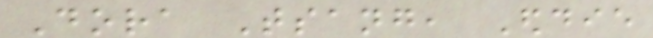Dora Tsang, Eddie
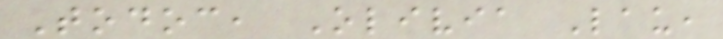Todoc, Olivia Lau,
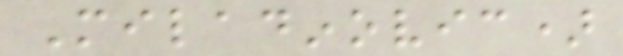Miladinovic)
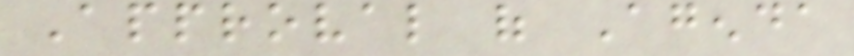Approval of Agenda
